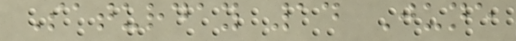Saturday 14 June
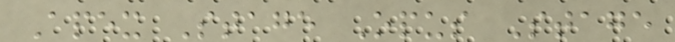Apex Stage Opus Stage
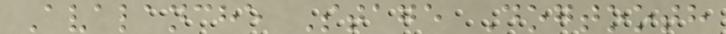Avalanche Stage Dogtooth
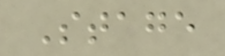Stage
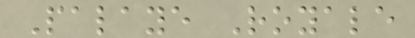Palaye Royale
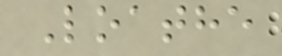Loathe
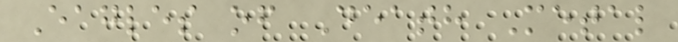Eagles of Death Metal
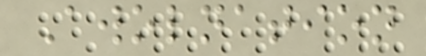Awolnation
